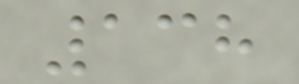138
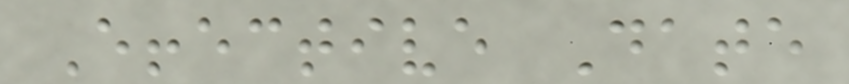Effective Date
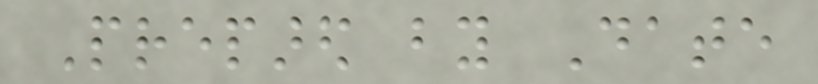Prepared by Date
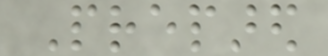Prepared
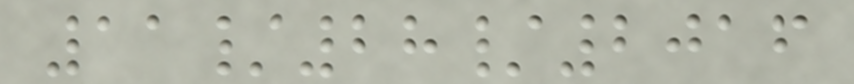11/28/2016
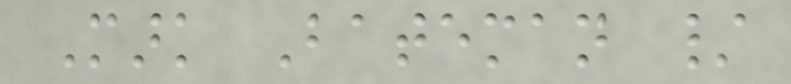Mark Bateman /
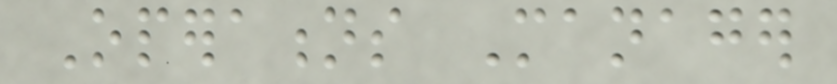Operations Manager
